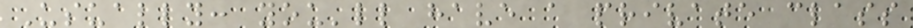Usually: you'll have a private class
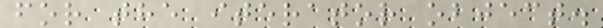for the iterator object.
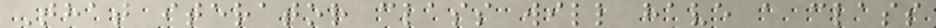That iterator class will have a class
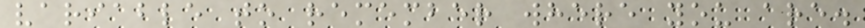variable to remember where you are.
